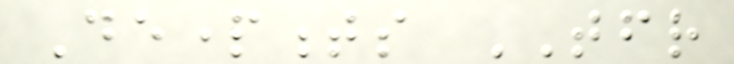Departments TFR
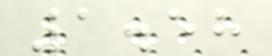1.58
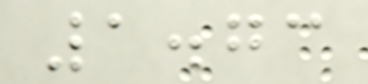1.73
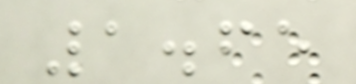1.65
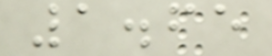1.65
